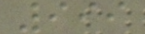999
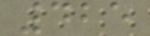425
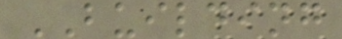BUILDING
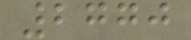2770
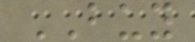BUY
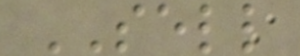SELL
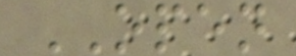OPEN
